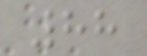88
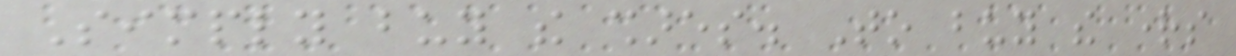Simply buy the shares. To buy the rights
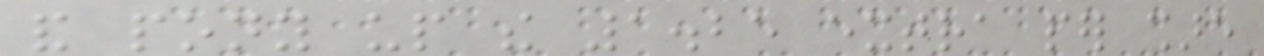and pony up the 1.25 extra per share
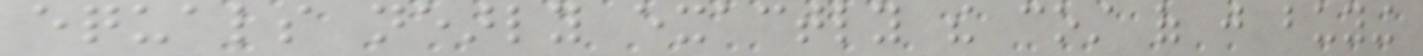equals nearly exactly the cost of just buying
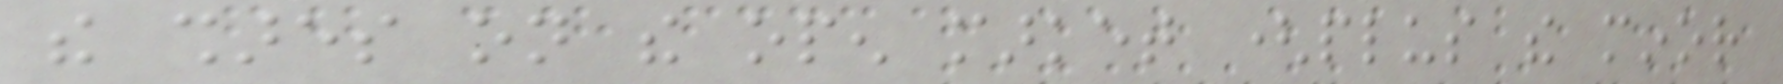the shares on the open market (plus the minor
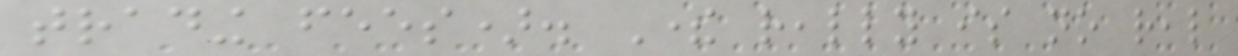trading fees). There really is no real
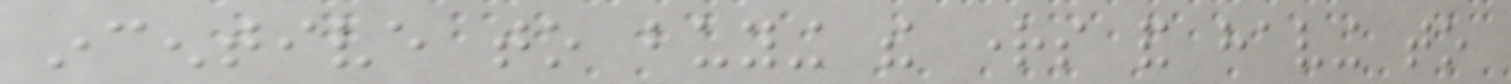incentive to buying the rights and having to
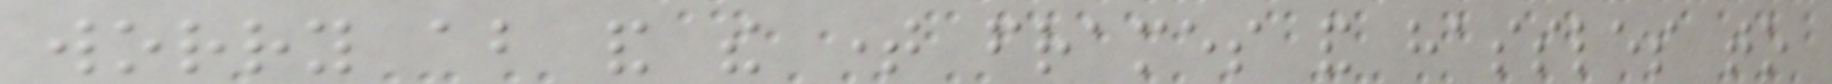worry about and the time frames and hassles to
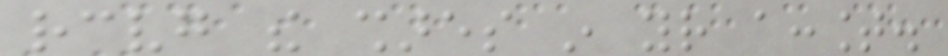receiving the shares in your account.
